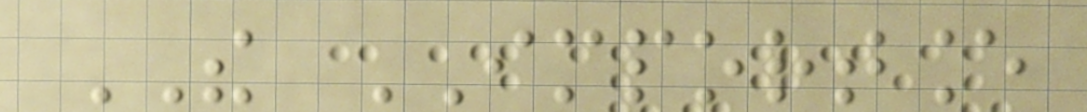THE IMPORTANCE
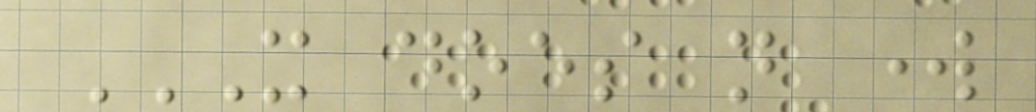IT DOES NOT WORK
